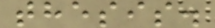thesis.
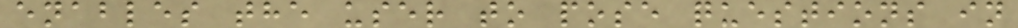enables the user to pose questions in
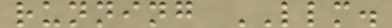running LLM.
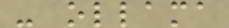- ollama
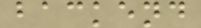backend
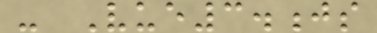- Vue3.js
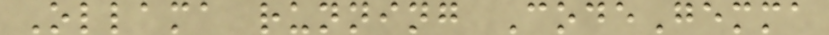Ollama running CodeGemma
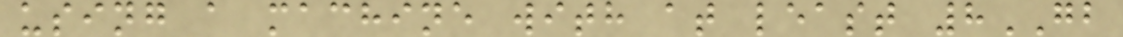using a machine with at least 8GB
